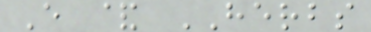E & HERBS
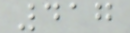417
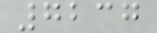7237
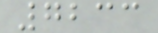7233
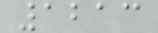1213
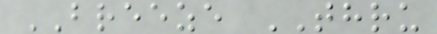BREEZE THRU
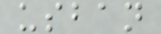usban
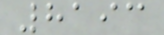8193
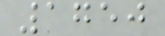1750
